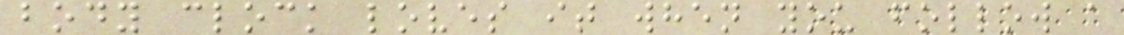body clock loves it when you follow a
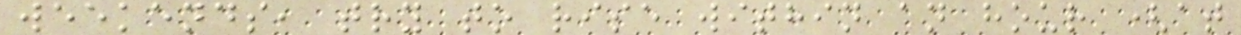weekends, try to rise within an hour (at
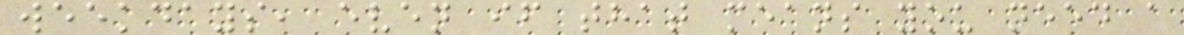weekdays, even if that means you need a
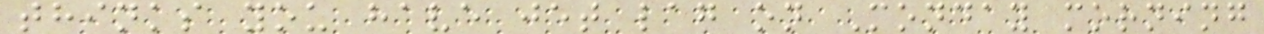thinks you have jet lag on Monday morning
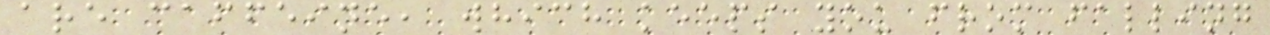are caffeine, which keeps you from falling
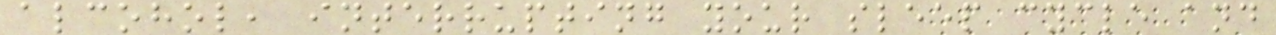alcohol, interrupting your sleep cycle and
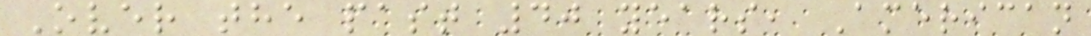Over the past 40 years, American
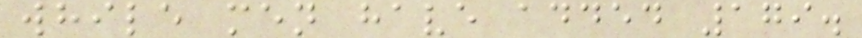while men have added 179.
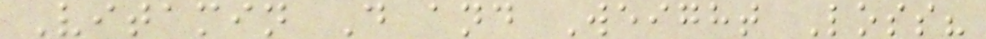Vitamin D and Weight Loss?
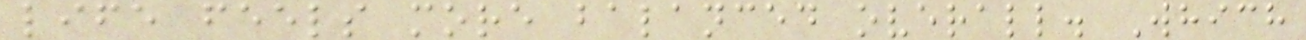life feels more balanced overall. Which
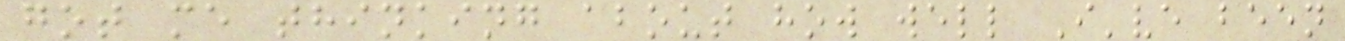got me thinking about how well I've been
